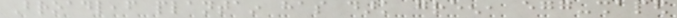Broadleaf plantain has dark green, egg-shaped
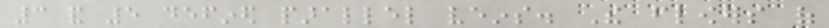3 and 5 defined parallel veins. The flowers of
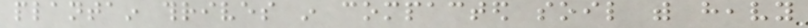plantain thrives in compacted soil with heavy
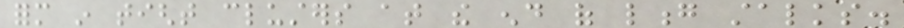form in tight clusters at the end of long stalks.
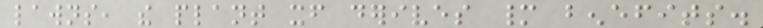lawns, the plant itself derives many benefits.
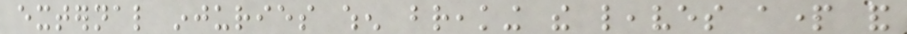external injuries when breaking the leaves apart and
